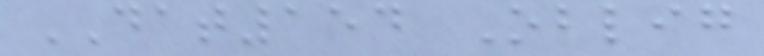DAT154 Oblig
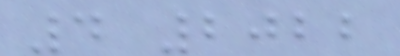4 2022
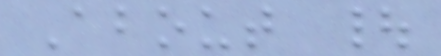About |
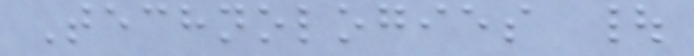Technologies |
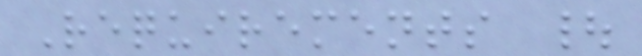Requirements |
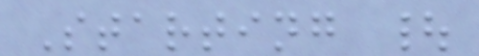Starting |
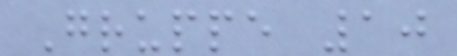Gruppe 10
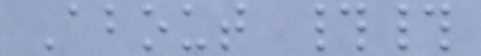About ##
